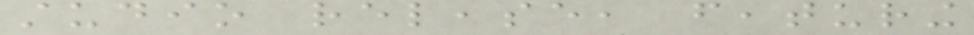studio release, featuring
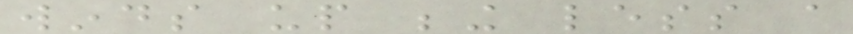winds up being less a
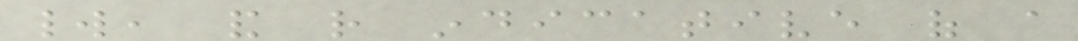world, and rather indicative of a
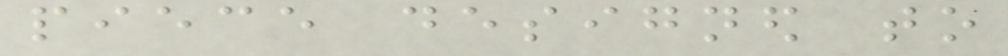piece designed to
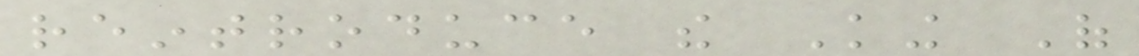reintroduce the King Of
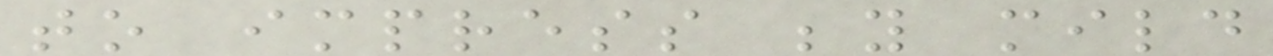to impress beyond mild
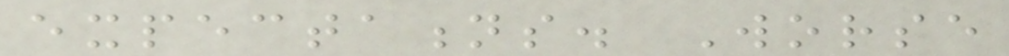expectations. Worse
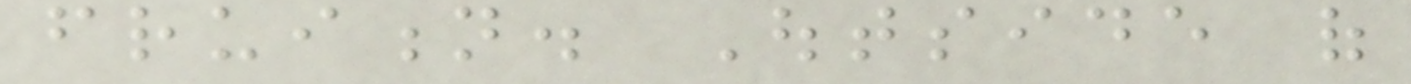fruition. Outside of
